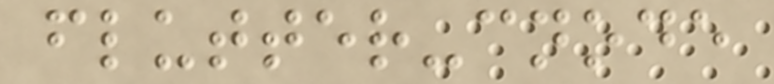flutter-cnode
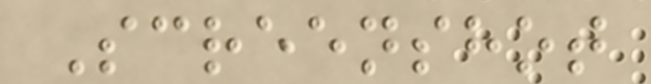Screenshot
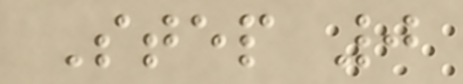Step 0
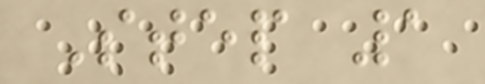Step 1
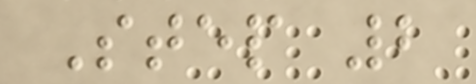Step 2
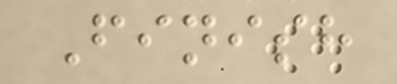Finish
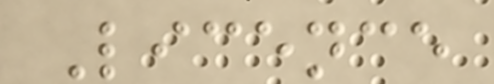Licence
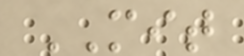MIT
